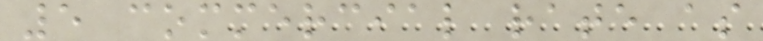5 commercial rate as
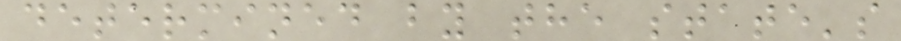determined by the state's
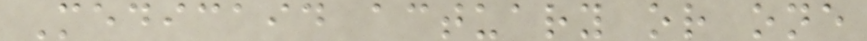Medicaid actuary or one
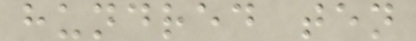hundred ten
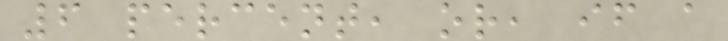6 percent, or, if a
